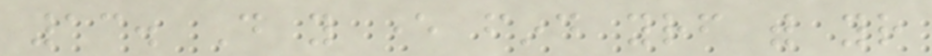13. Do you ever find yourself with your
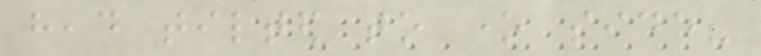head tilted to one side?
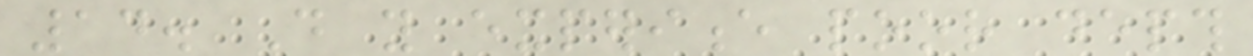14. Do you experience poor depth
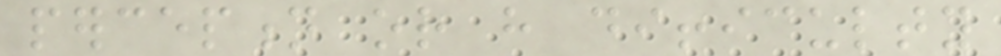perception or have difficulty
